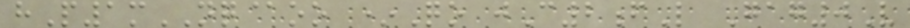hP1mNQ@oo *Qo jC2fL Gag0V
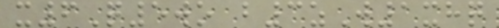x6Q5wo b3zW1xhq
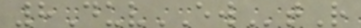8DuvEWtR
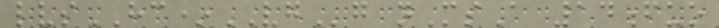lvsHC*VGg nMsA 14fuo
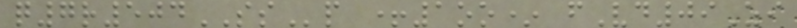q7r504SSp +1oo* fVd09Zi
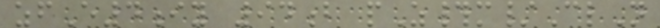zfE4iy 94b pZ#m/ClN
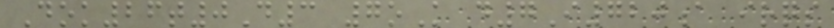Dok26t0D3 7oK d7I720a irqs
